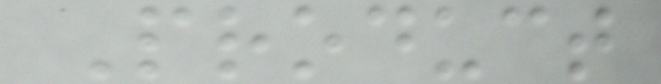Product
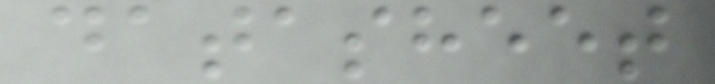datasheet
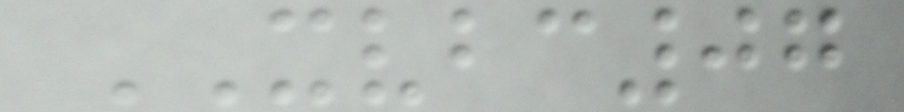XVBC07
